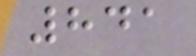841
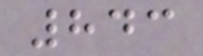843
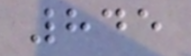845
